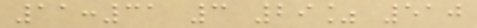11:31 3 29% 510
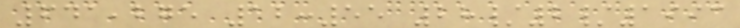641,275 12:55 28/2/1993
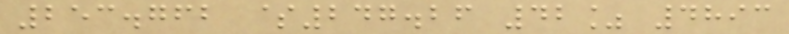253.762 $247.26 42% 4893
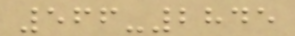566-2845
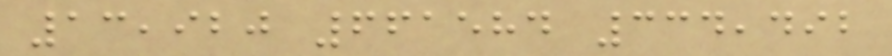13,920 661584 334,492
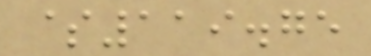$119.75
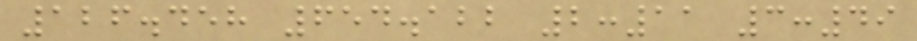126.458 654.122 2:11 3:49
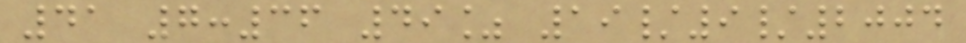41 7:36 49% 19/9/2004
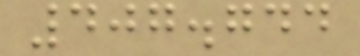407.744
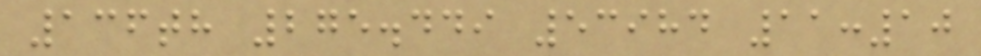136th 275.449 53984 11:10
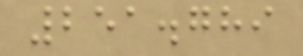251.789
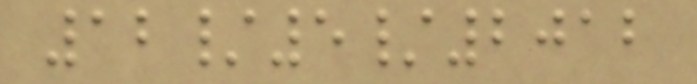12/5/2012
